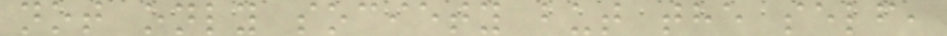not only society but the self,
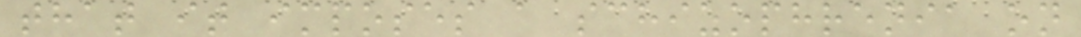that it imposes a schizophrenia on
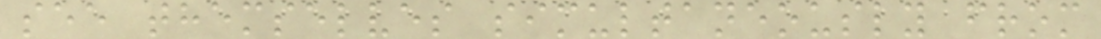see themselves simultaneously from
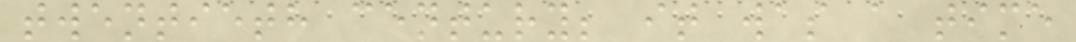twentieth century; it was a time
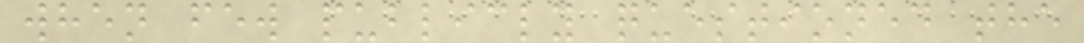when few publicly questioned the
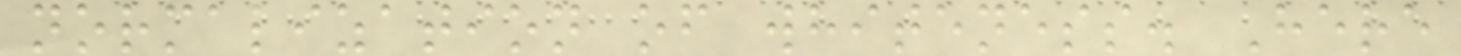normalization of whiteness. Here
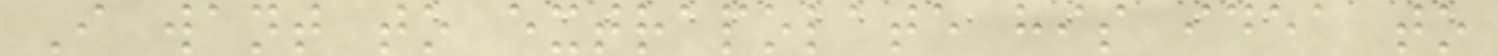I want to extrapolate his idea to
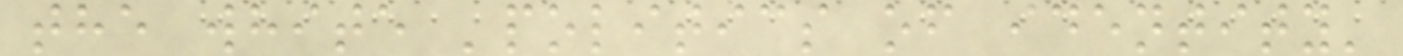the white 'politics of identity'
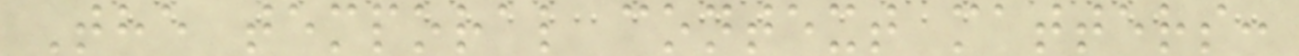The temporal context matters:
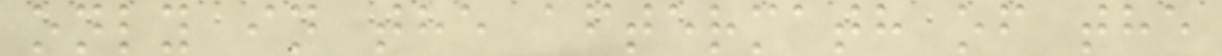only in the aftermath of the
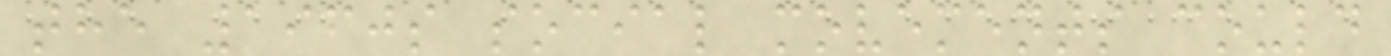the 1960s social movements could
